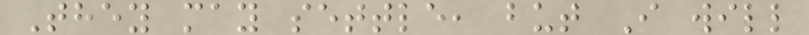They may settle, but I will
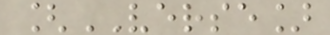[VERSE]
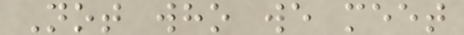Not who we meet
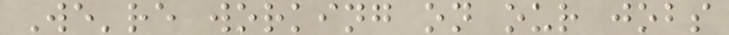We're working on our jobs
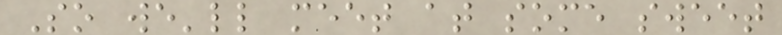So we'll meet at some sweet
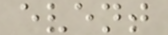event
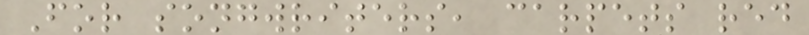For songwriters, carpets red
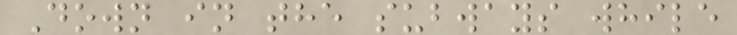Down in the subways while
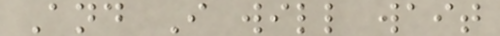And I will wait
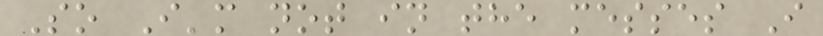So I'm not in the messes I
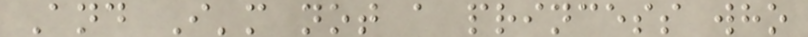And I'm not a princess who
